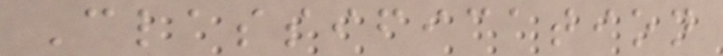Classification
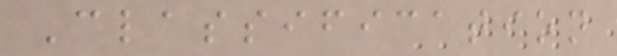Classification
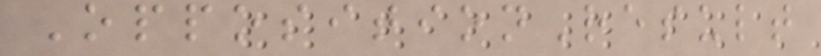OppositionResult
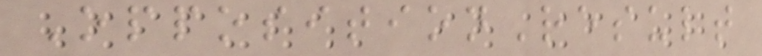OppositionResult
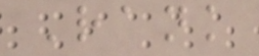Rank
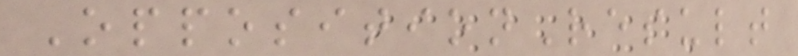OppositionResult
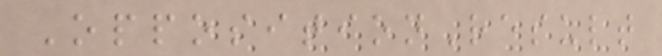OppositionResult
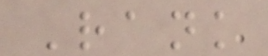Rank
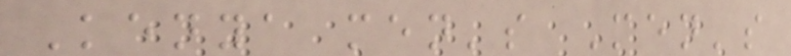Kenya men's Men's
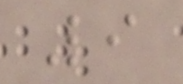9
